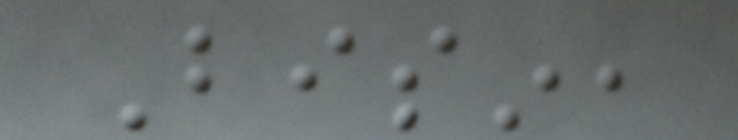Bisin,
